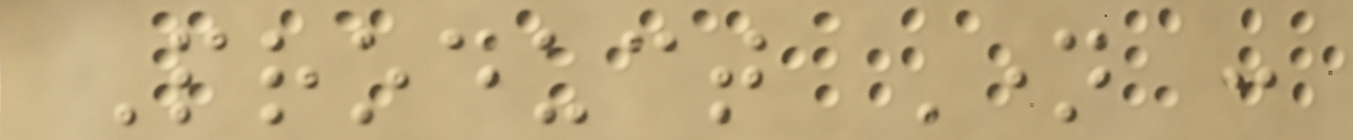Product Name :
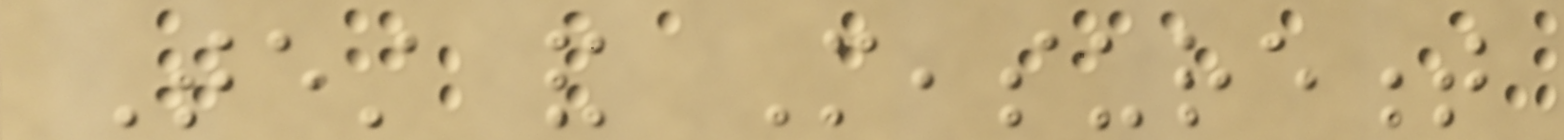Test and Measurement
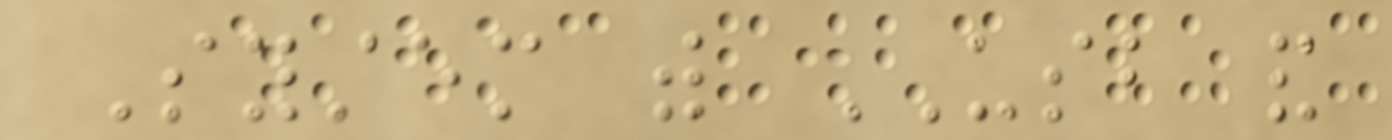System with USB and
